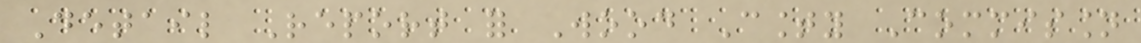Detail Report for Wood County Commission
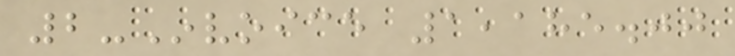2-Invoice 1,185.00
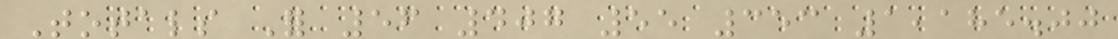Totals For 56 407 55 353 1,185.00
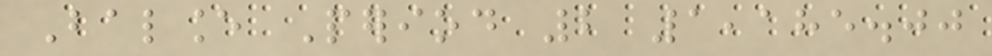Balance Period 2 1,185.00
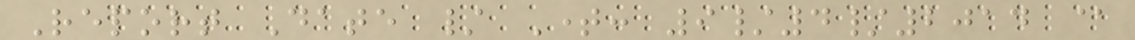Report Date / Time: 9/4/2014 @
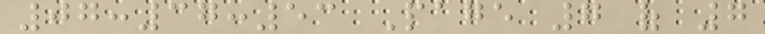07:37:53 Page 7 of 7
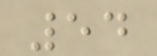54
